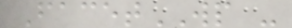FacetWP -
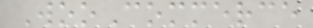WooCommerce
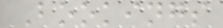Bookings
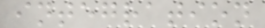integration
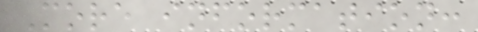More information:
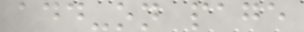add-on page
